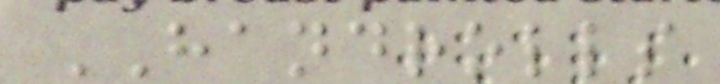HANDROLLS
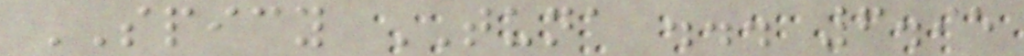SPICY TUNA ... 6.95
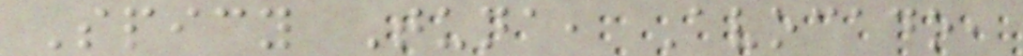Spicy Tuna, Avocado,
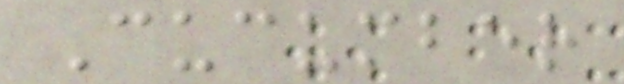Cucumber
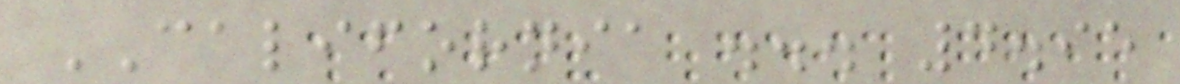CALIFORNIA ... 4.95
